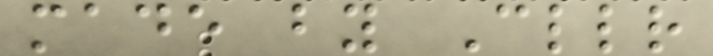made by Cllr
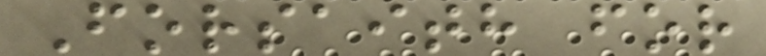Forsaith for
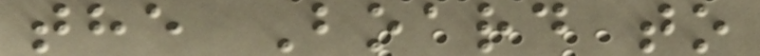the Board to
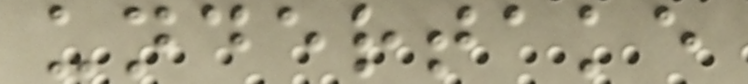undertake
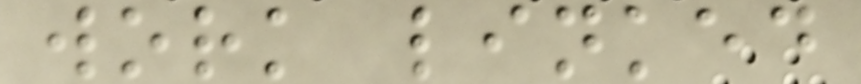work linked
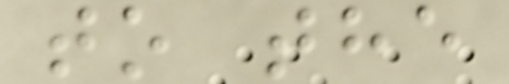to the
